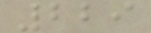229
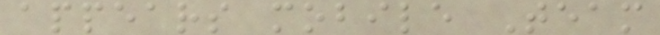appears mobile Team
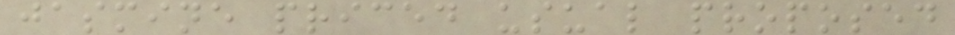jasmine priced usual proposed
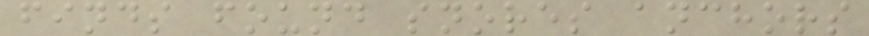finds found snores anchors
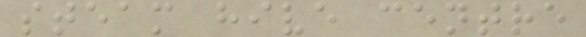steam hive centre
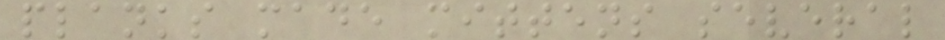planks made mittens several
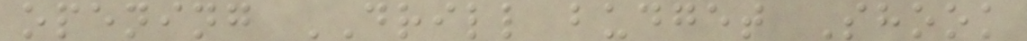opening DRILL budget Shook
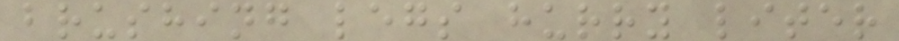brushing legs hurry liter
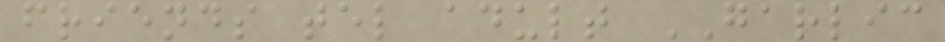friends tel adult GARLIC
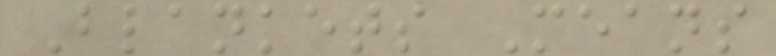Blankets Means
